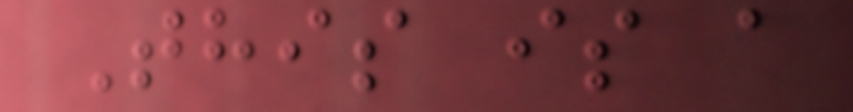This is a
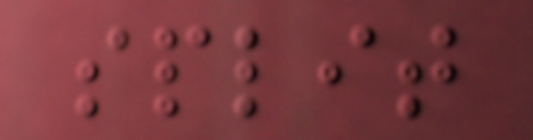split
